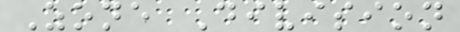Zone Division
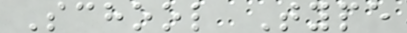School Type
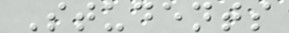Students
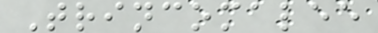Trincomalee
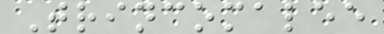Trincomalee
